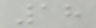18
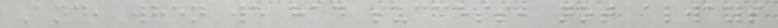And, when we had success, not always
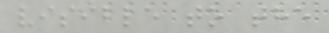visible to the
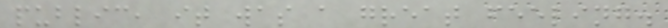public, it was a great feeling.
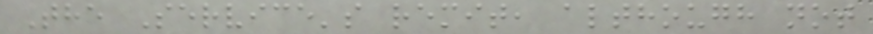The Service's remit, although not
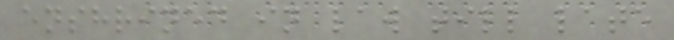enshrined in law till late
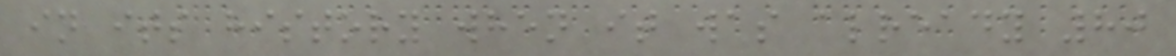in its history when it was already 80
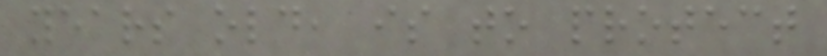years old, is to protect
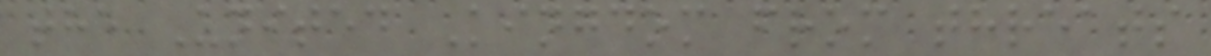the United Kingdom from threats
